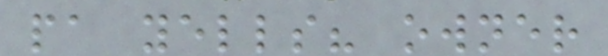pa yells? owner
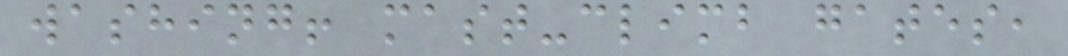washing! mast-climb gates,
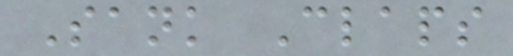Sank Claps
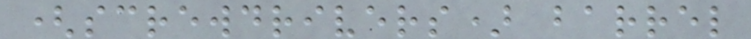(screwdrivers) barrel
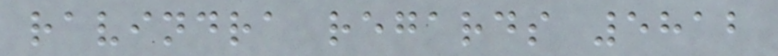ravindra regards 5812
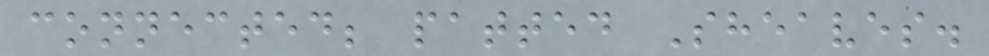connected; patted Sheaves.
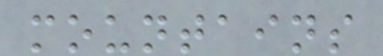mountains
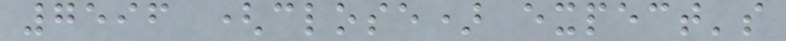7596 (close) expect's
